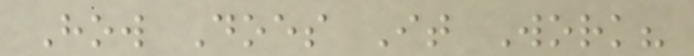How Does It Work?
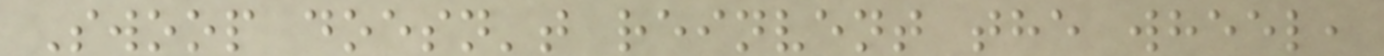Swoop doesn't reinvent the wheel,
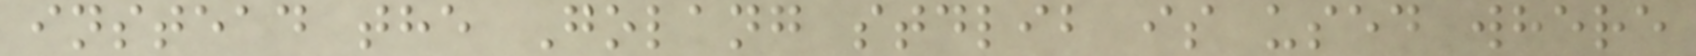instead the Golang stdlib is used where
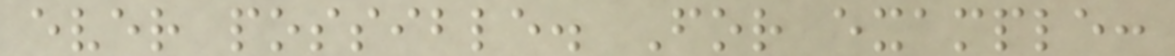ever possible. For example:
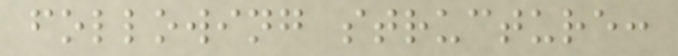following structure:
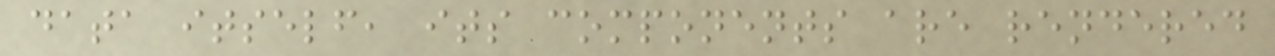data itself, its components are rendered
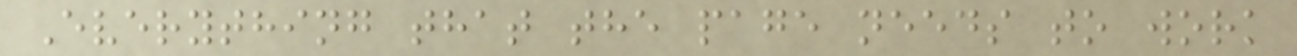Everything that the page needs to work
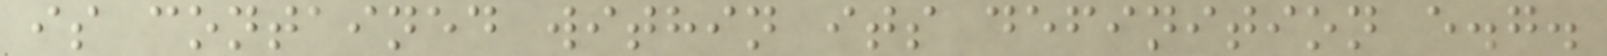is contained within its definition e.g.
